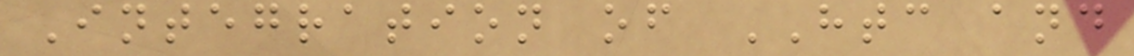Integration of HTC and
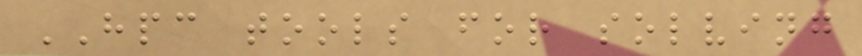HPC tools for solving
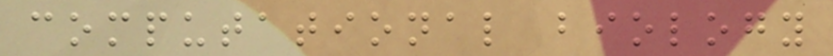computational biology
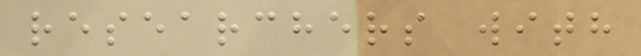researchers with
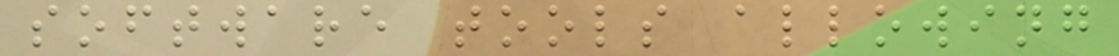software tools allowing
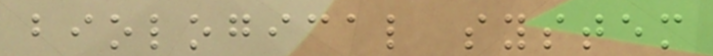biological system
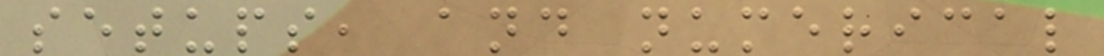setups, and numerical
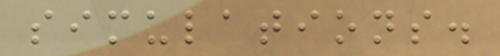simulations.
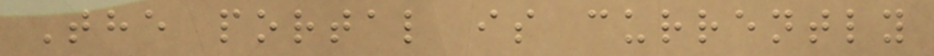The portal is currently
